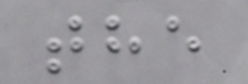the
